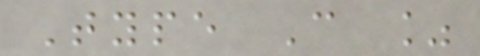Type C %
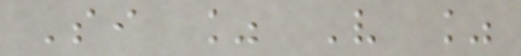Si % V %
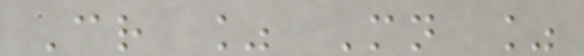Cr % Mn %
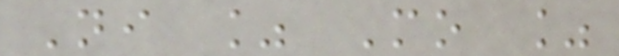Ni % Mo %
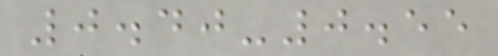0.40-0.55
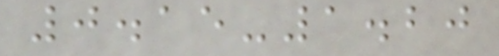0.15-1.20
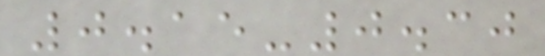0.15-0.30
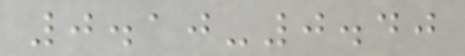0.10-0.40
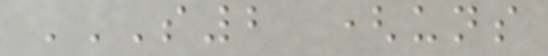S2 (UNS
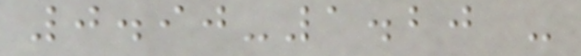0.90-1.20 -
